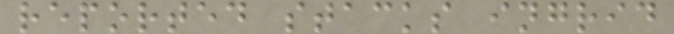reported stacks ingrid
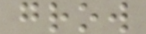grow
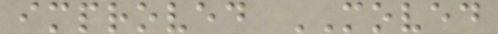improved MOVED
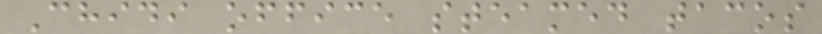Chidi office steamed tacos
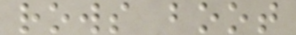rows boot
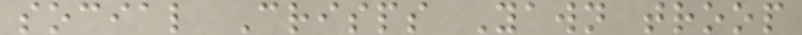social Crisps Yawn troop
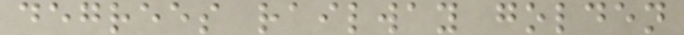degrees railway golden
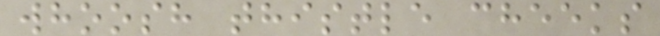whoosh thistle cheeks
